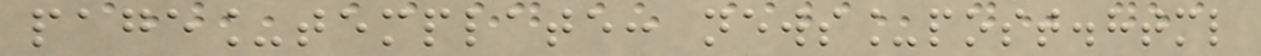page_template: news_post.html
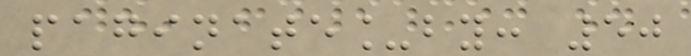paginate_by: 50
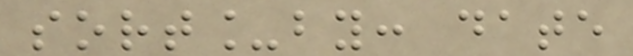sort_by: date
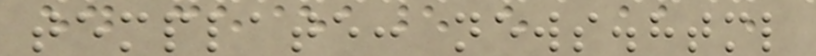template: news.html
